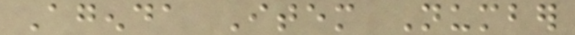Agenda Item Number
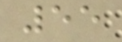55
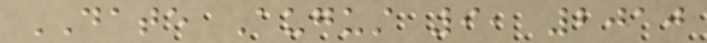DATE August 9, 2010
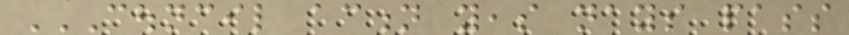COUNCIL ACTION YEAS NAYS PASS
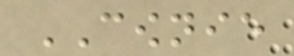COWNIE
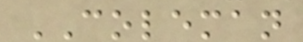COLEMAN
